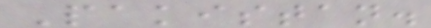Pakistan.
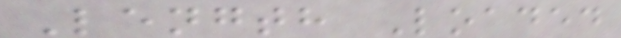Length Loaded
